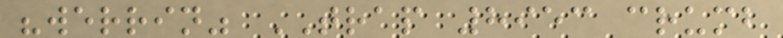"werrin" TRAP 8953 crumb
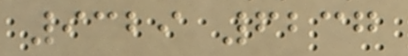9329 6237
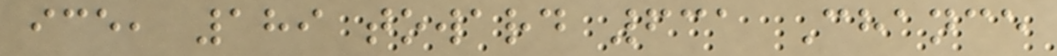ice, 189 toward 631 Chance
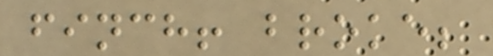finch! broke;
